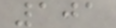101
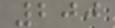200
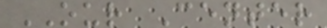OUR Center
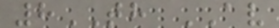8TH AV
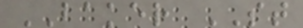BAKER ST
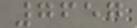7657
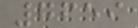7659
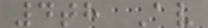4th Av
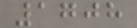1708
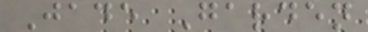Jade Garden
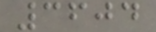3604
